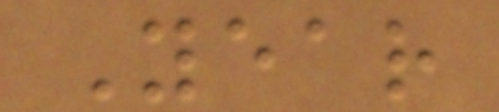Year
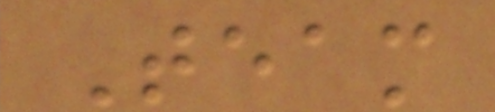Team
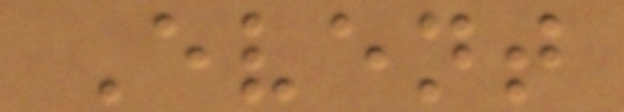Event
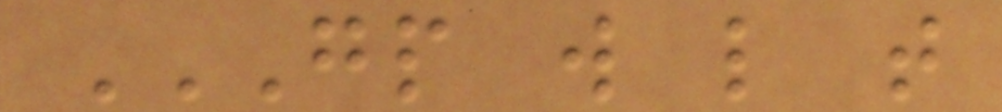GP W L T
